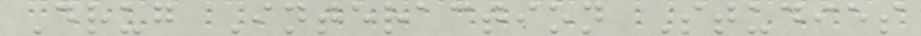Drug Interaction Studies
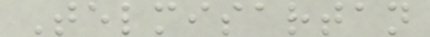Telmisartan
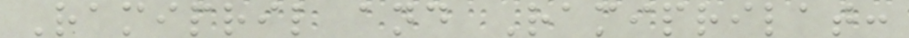Ramipril and Ramiprilat:
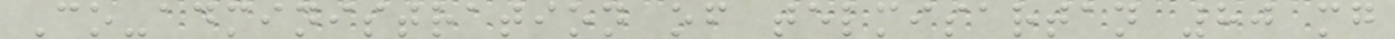Co-administration of telmisartan 80 mg
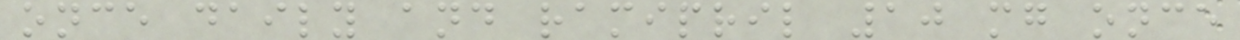once daily and ramipril 10 mg once
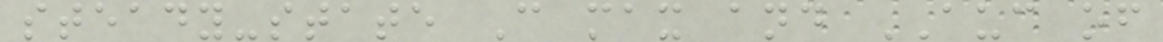steady-state C max and AUC of
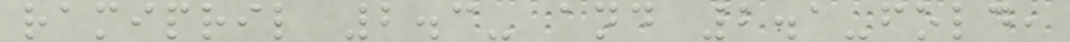ramipril 2.3- and 2.1-fold,
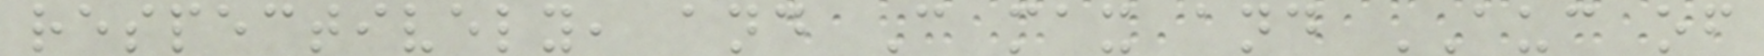respectively, and C max and AUC of
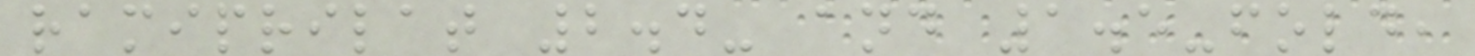ramiprilat 2.4- and 1.5-fold,
